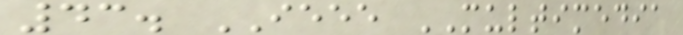43. IEEE MULTIMEDIA
